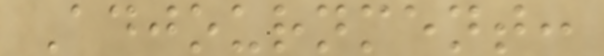Adjournment:
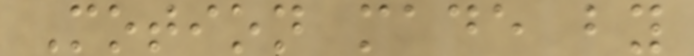Motion made by
